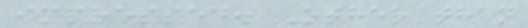impressed. Other than
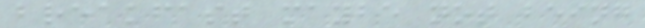breakfast maybe not being
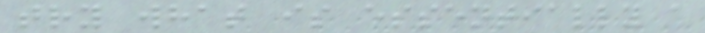try what is essentially a
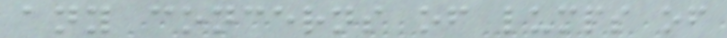any concerns of lumps of
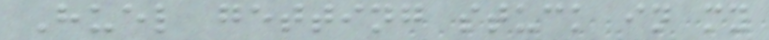Huel getting stuck in my
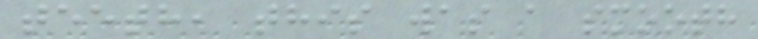teeth, this was a smooth
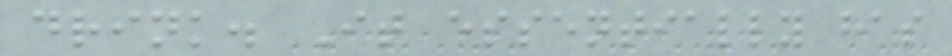drink. It essentially has
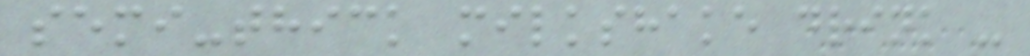semi-thick milkshake drink -
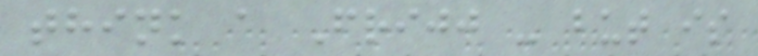think a Frijj - but is
